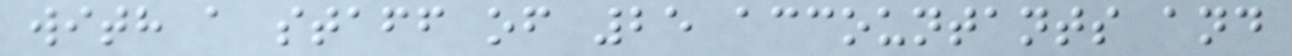with a staff of 25 accountants and
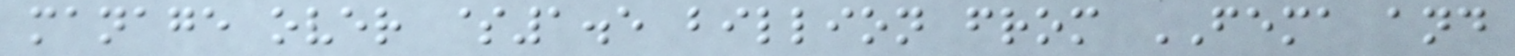manage over $1.5 billion from FEMA and
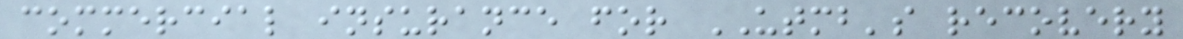commercial insurance for UTMB's recovery
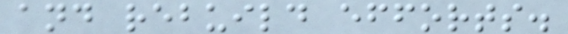and rebuild efforts.
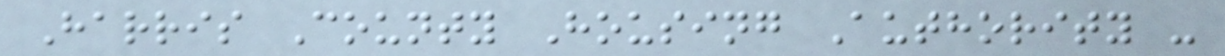Harris County Housing Authority -
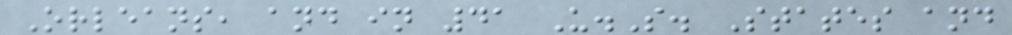Orleans, and in 41 U.S. States and
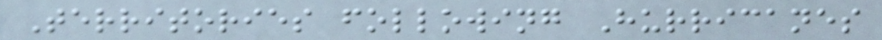Territories following Hurricanes
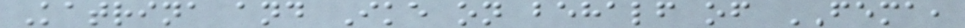Katrina and Ike on behalf of FEMA,
